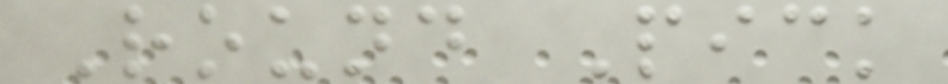Round Pick
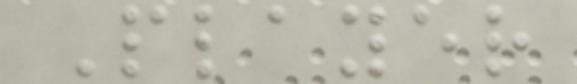Player
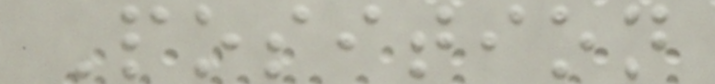Position
